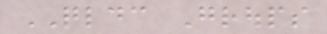QLDC Groups
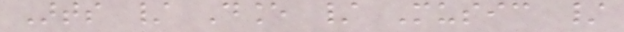Arts / Dance / Music /
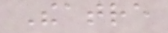Theatre
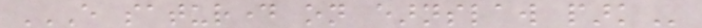EVERY SATURDAY ON EARNSLAW PARK
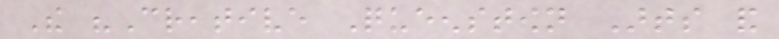The "Creative Queenstown Arts and
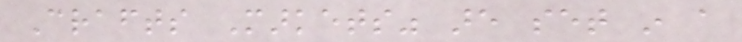Crafts Markets" are set in a
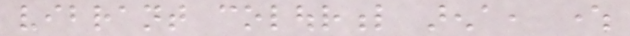vibrant colourful arena, where
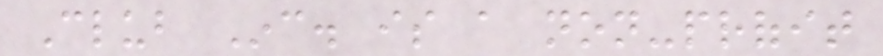Club Inc. is a non-profit
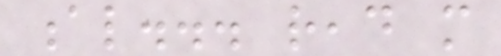al... read more
